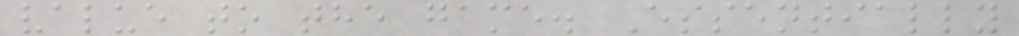value to the game. Essentially
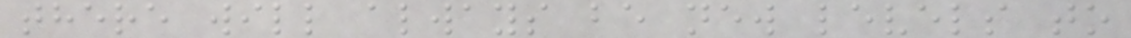there will always be new levels to
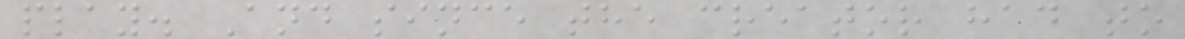play. And since the creator had to
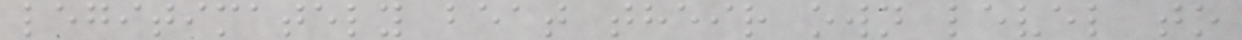legitimately beat their own level to
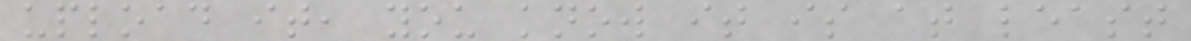upload it, you know it is at least
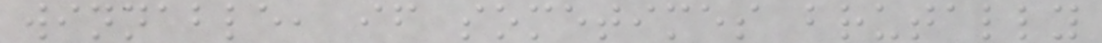winnable, if sometimes brutally
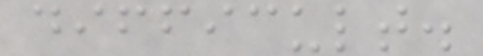difficult.
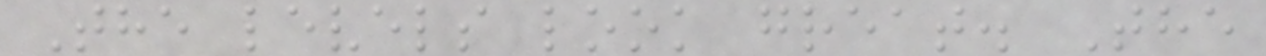The levels look great. The
